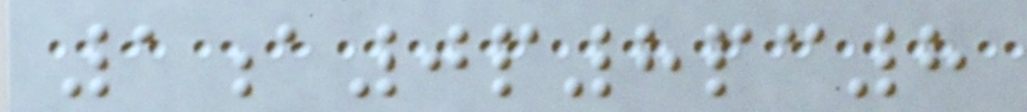1a0p8pc8
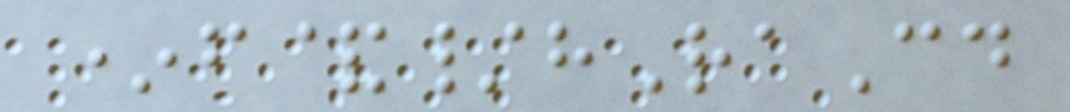*f&/hRaCd
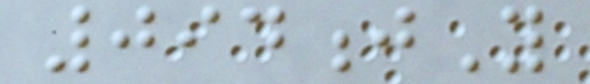094jY
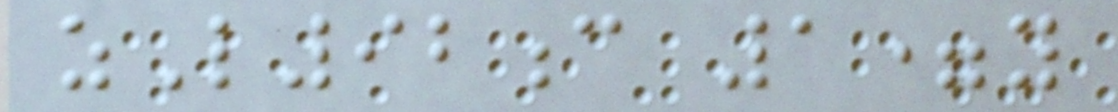zL92c 1=y
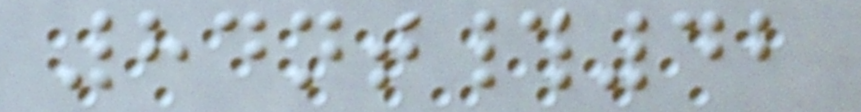84nt#42
